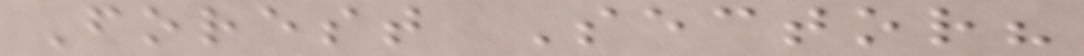Forest Sector?
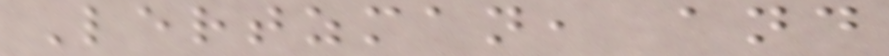Lertzman, and
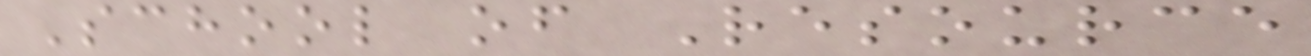School of Resource
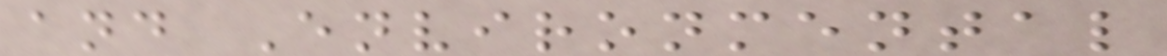and Environmental
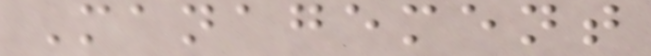Management
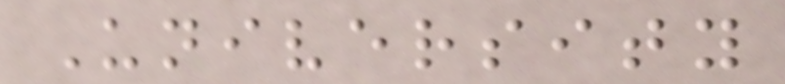University
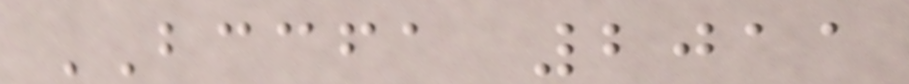BCCFA 2011
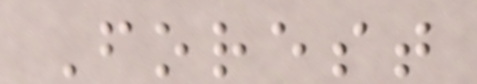Forest
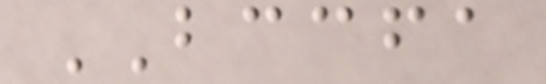BCCFA
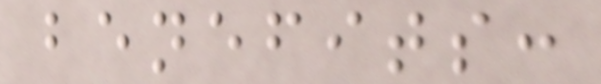benefits:
